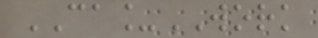CA_WORK
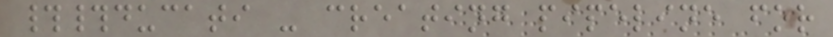##ducati - creating pipeline for
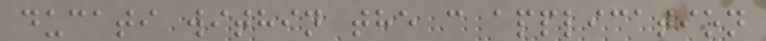ducati within the c application
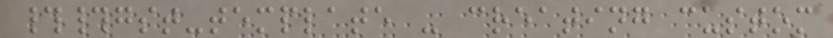##gst-template - creating custom
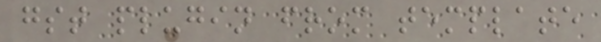gst plugin from template
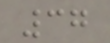37
